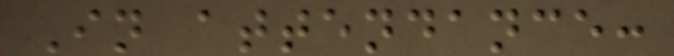In attendance:
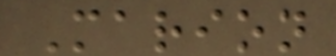Marion
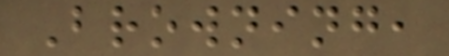Browning,
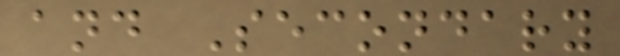and Secondary
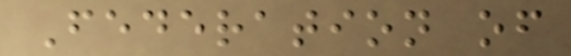Federation of
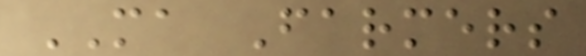MA Farmers
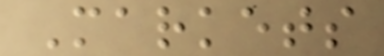Markets
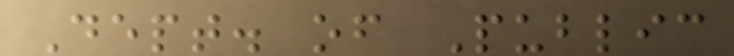Dept. of Public
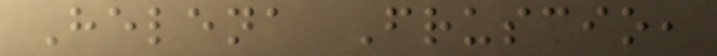Helena Fruscio,
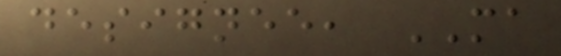designee, MA
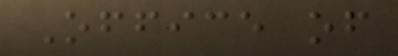Office of
